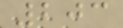203
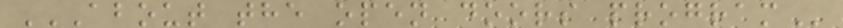ABOUT THE OPEN DOORS PROGRAM
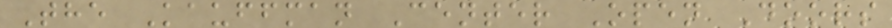The Kauffman Center Open Doors
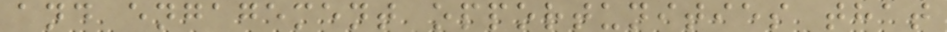and engagement opportunities that
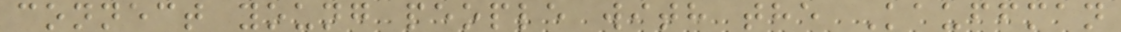connect young people with the Kauffman
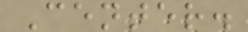Center.
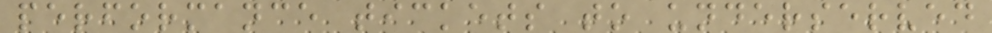performance tickets to underserved
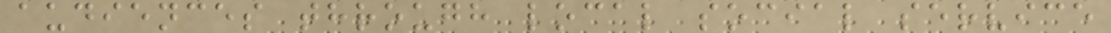audiences through local social service
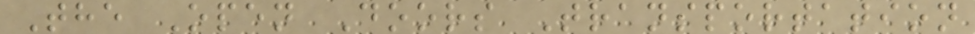The Open Doors Transportation
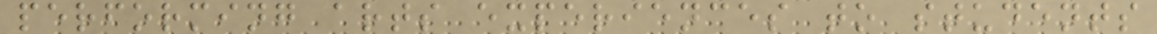performing arts experiences to students
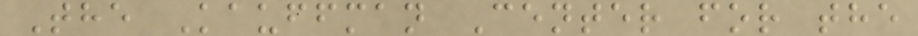The Kauffman Center for the
